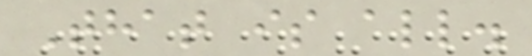That is all.
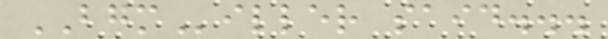BGMiller said...
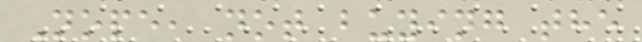Nope, not buying the
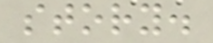story.
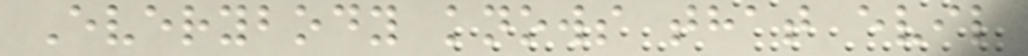Everybody knows that evil
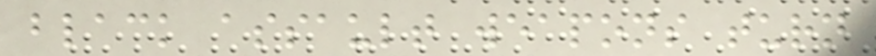black assault weapons turn
